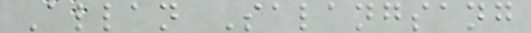Allan Salangsang
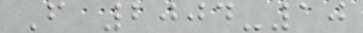F 2004-10
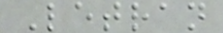Letran
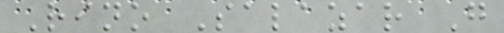Rino Salazar G
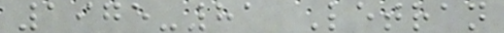1975-81 Letran
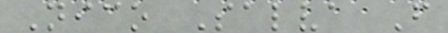Nico Salva F
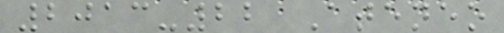2013-22 Ateneo
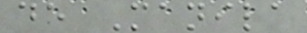de Manila
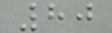80
